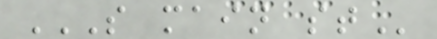S MAIN ST
